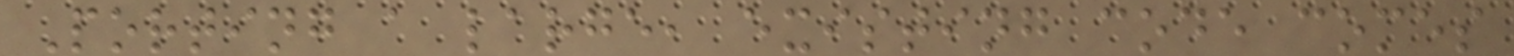Porting a large, existing code comes
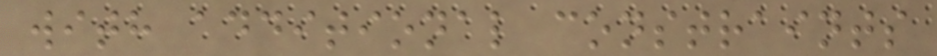with additional constraints
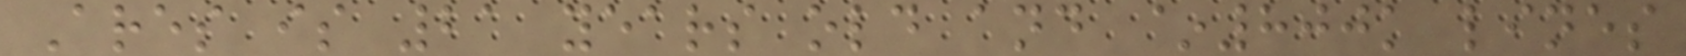Ares is 21 years old and ~800k lines
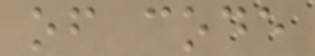of code
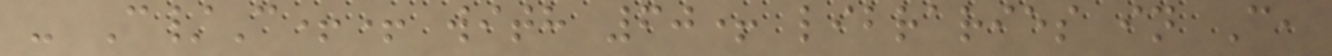- C/C++ with 60+ libraries in C,
